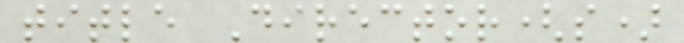title Director(s)
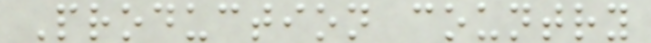Production country
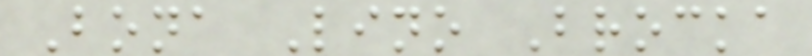Bona Lino Brocka
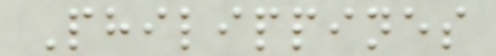Philippines
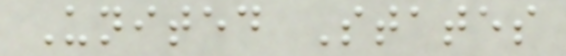United States
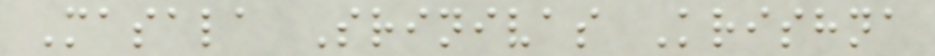Masala Srinivas Krishna
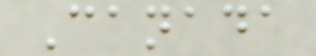Canada
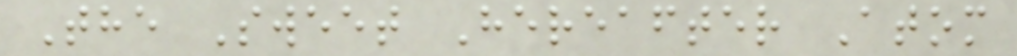The Sweet Hereafter Atom
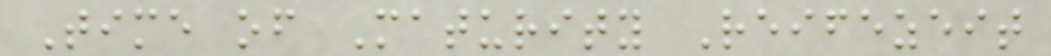Time of Maturity Reifezeit
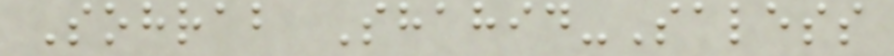Sohrab Shahid-Saless
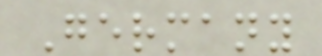Germany
